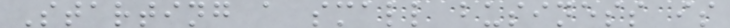Starting a small business is
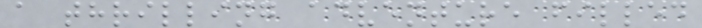a thrilling adventure filled
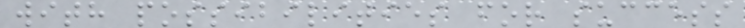with possibilities for success
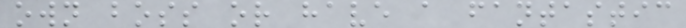own boss or have a fantastic
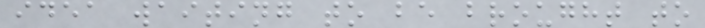idea waiting to be brought to
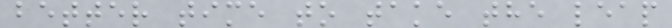better time to take the leap
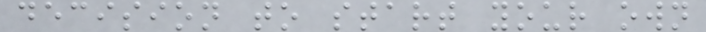decision to start your own
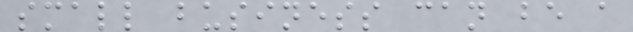small business can be a
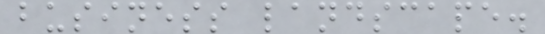business landscape.
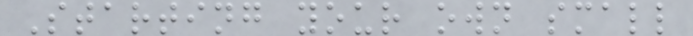Starting your own small
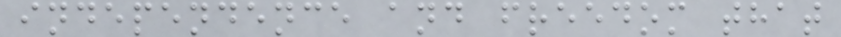independence and freedom that
